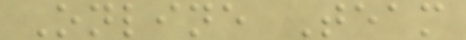Online Team
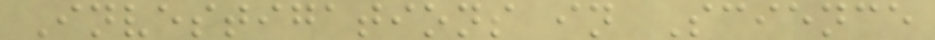Investigations in Science
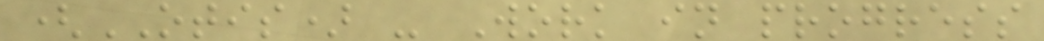(OTIS) - Work in progress
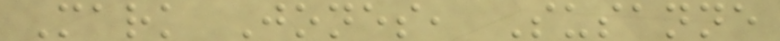Mark Jones, Susanne
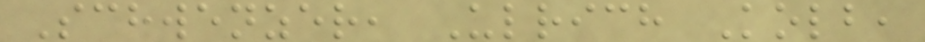Schwenzer, Ulrich Kolb,
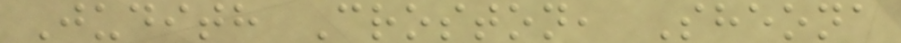Judith Croston, Sheona
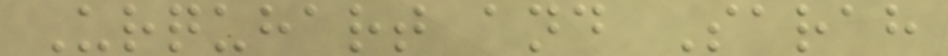Urquhart and Sarah
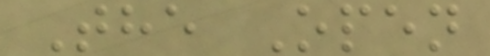The Open
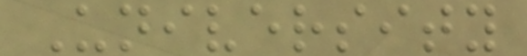University
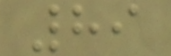89
